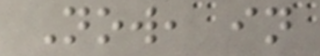Now, in
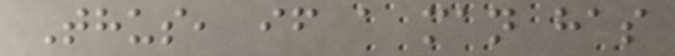Thus, if a man has
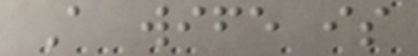A wife is
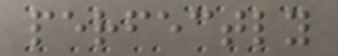perfectly
